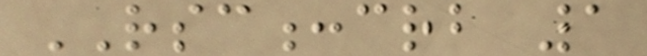RSC:crb 1
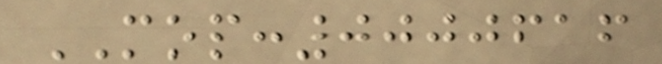MOP:0000616
